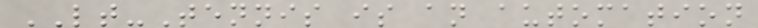LT-Tennis is an automation
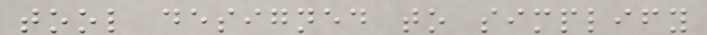tool designed to simplify
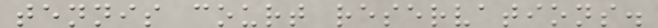tennis court reservations.
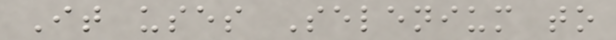It uses Selenium to
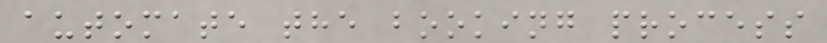automate the booking process
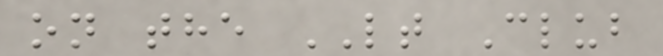on the LT Club
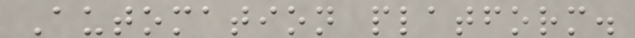Automation platform.
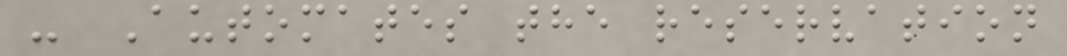- Automates the reservation
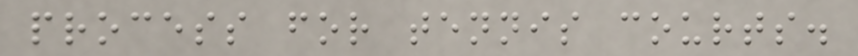process for tennis courts.
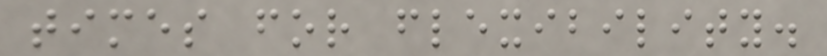times for flexibility.
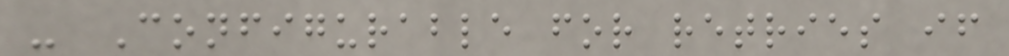- Configurable for retries if
